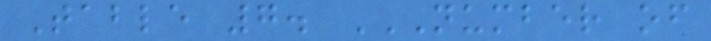Table 7. NUMBER OF
